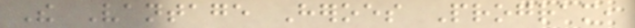The Vantage Heroes Program,
